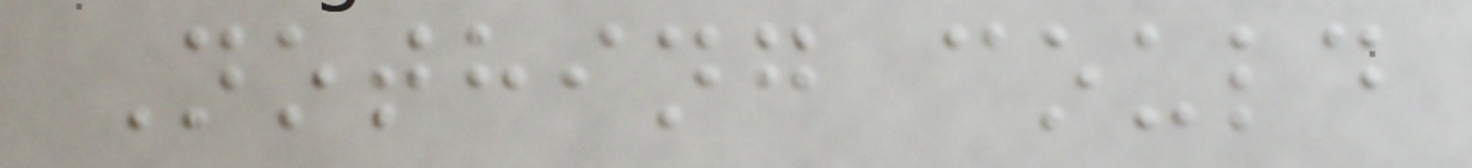Nothing could
